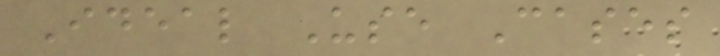Ideal Use Cases
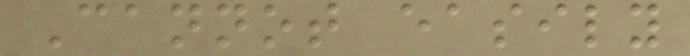Cannot easily
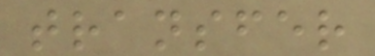transfer
